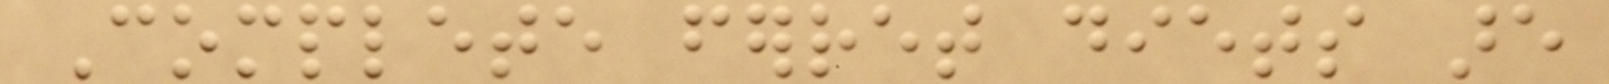Complete ferret diets are
